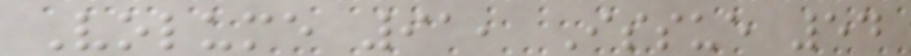Volume 91, Issue 54
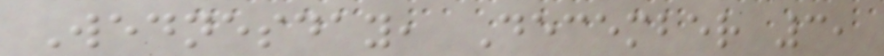Wednesday, December 3,
